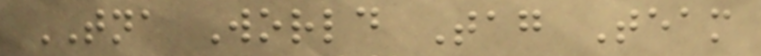TNA World Tag Team
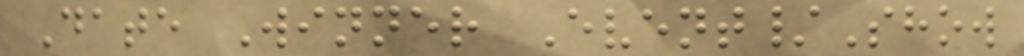Date Winner Event/Show
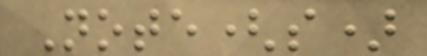Note(s)
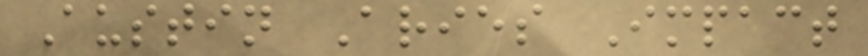Austin Aries Impact
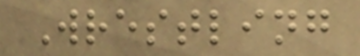Wrestling
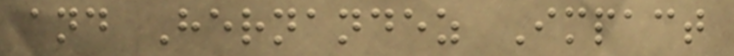and Hernandez Impact
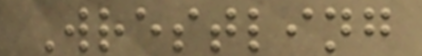Wrestling
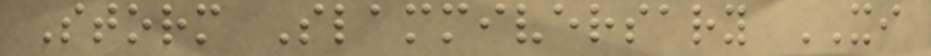Storm Slammiversary XI
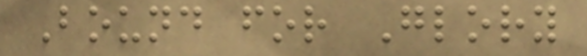Bound for Glory
